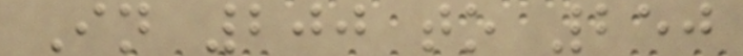In 200 to 250
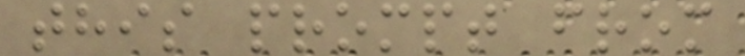this prompt from
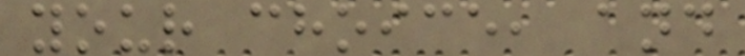your choice, and
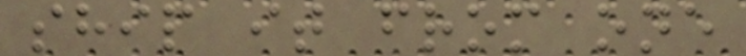ship it from one
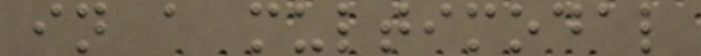in a multimodal
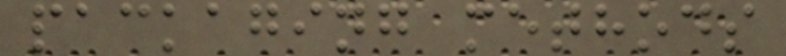packaging methods
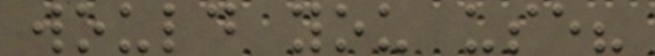would you use?
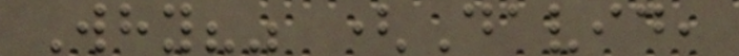Why?" (David,
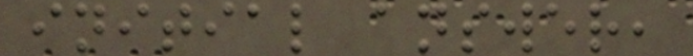initial answer,
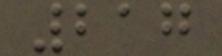217
